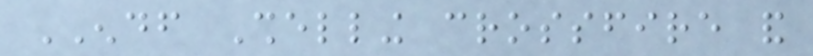ENDF Shelling crossfire and
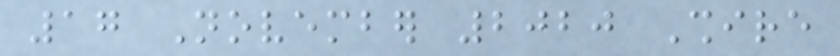17 November 2020 Shire
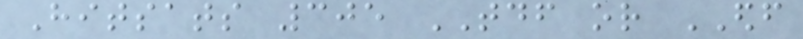Hitsats 305 TDF or EDF
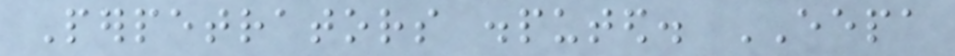Perpetrators disputed. EEPA
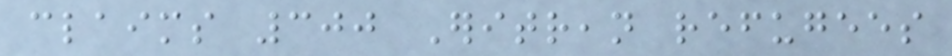claims 300 Eritrean refugees
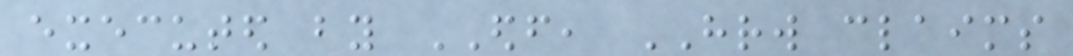executed by EDF, HRW claims
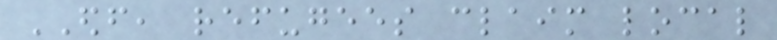EDF, refugees claim local
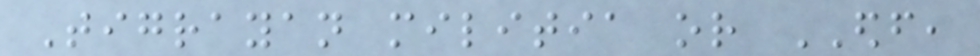Tigrayan militia or EDF,
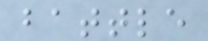battle
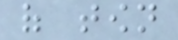of town
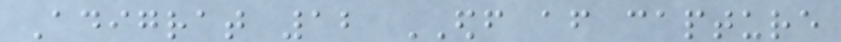Adigrat 12 EDF after capture
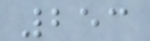253
